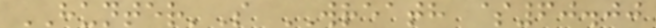HUNTER'S WREATH $60.00
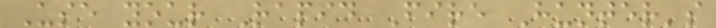Use your Rapid Fire Hunter's
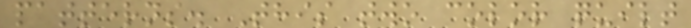patterns. This two color quilt
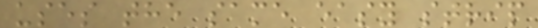uses the same easy strip
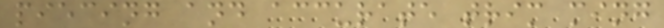piecing and accurate trim ming
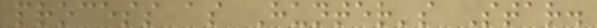process as Hunter's Star.
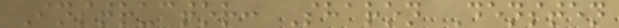Instructor: Sharon Densten
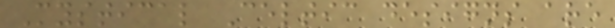Mystical Celtic designs are
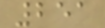251
